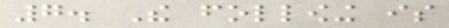7. The following is
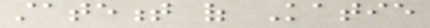statement of Katie
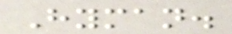Hyman.
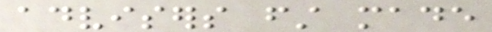advisers first made
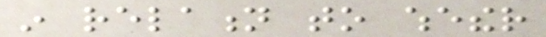in relation to whether
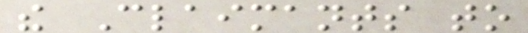the Claimants to
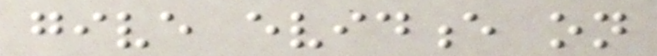give evidence on
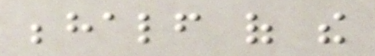behalf of the
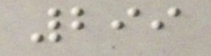299
